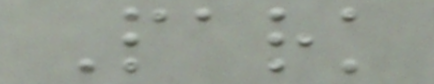Park
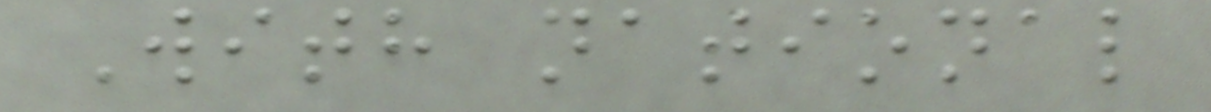With national
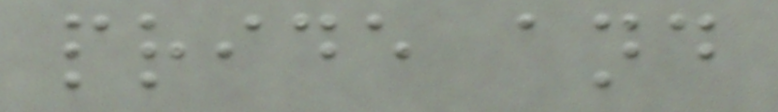pride and
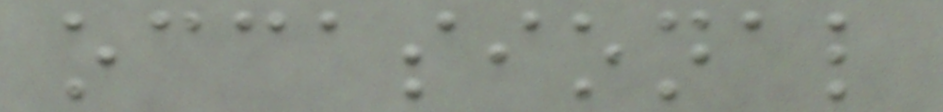occasional
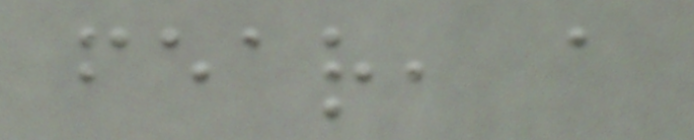fear, a
